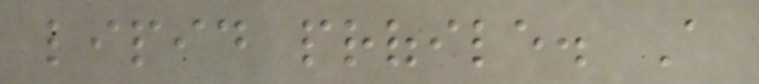lipid profile. A
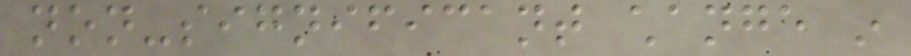non-significant change in
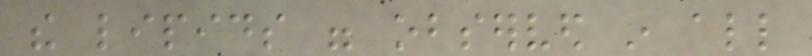the lipids were observed in all
